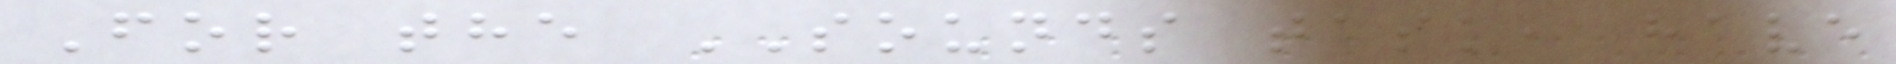For the SOUNDS task, have
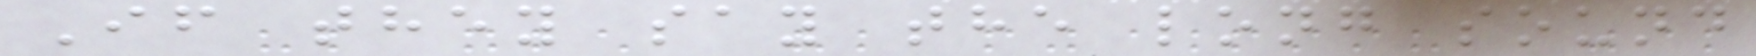If they say the long sound
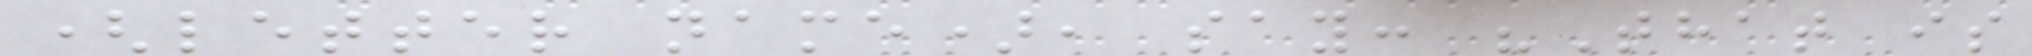(letter name), say: "That is
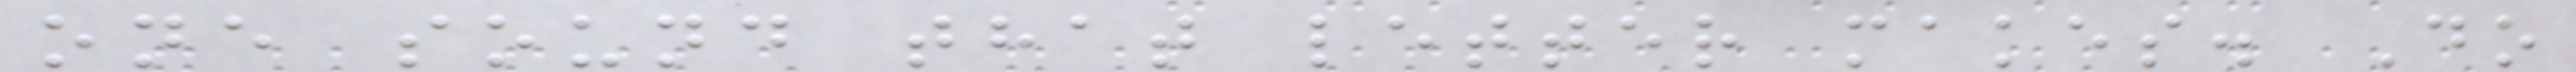one sound that letter makes. Do
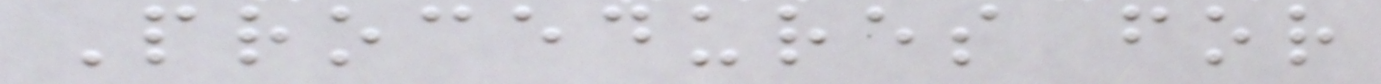Procedures for
